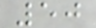50
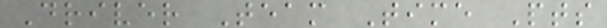Driver Team Time Pts
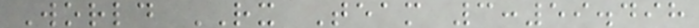World RX Team 3:59.498
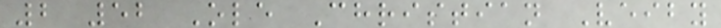2 52 Ole Christian Veiby
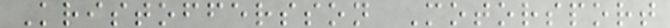Kristoffersson Motorsport
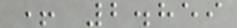+ 2.859
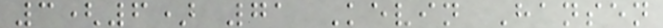3(6) 71 Kevin Hansen
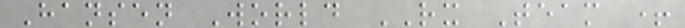Hansen World RX Team +
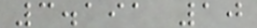3.191 10
